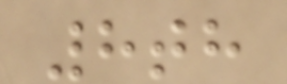8th
